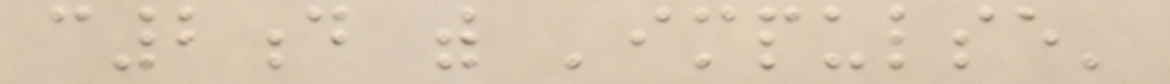c2d with 'impulse'
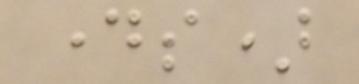days)
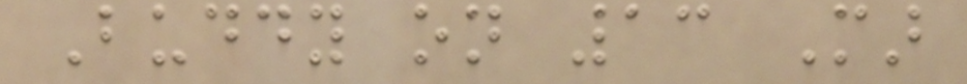Buddy on 13 Mar
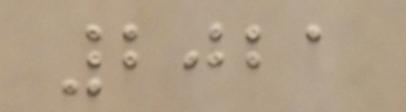2021
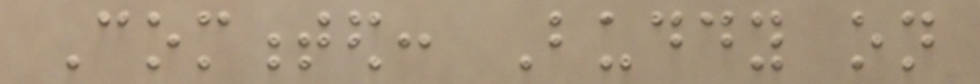Commented: Buddy on
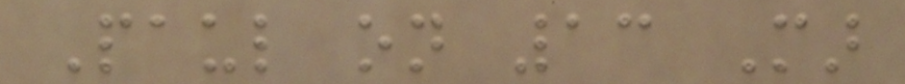Paul on 13 Mar
